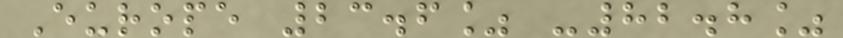Europe 23.6% -82.8%
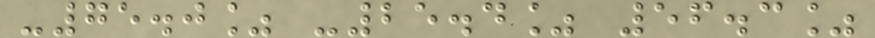-75.0% -25.4% 56.3%
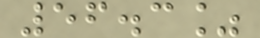56.3%
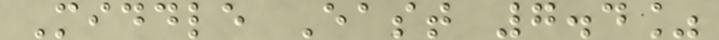Middle East 7.4%
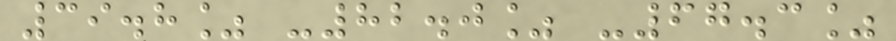39.8% -82.0% -67.3%
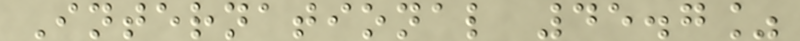International 45.7%
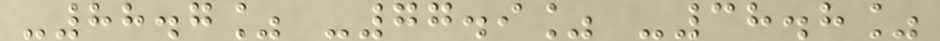-88.7% -77.9% -38.8%
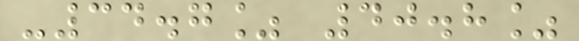-34.7% 40.8%
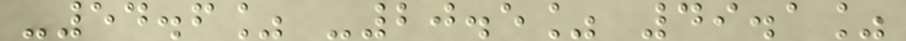-54.6% -20.5% 49.1%
